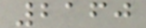2160
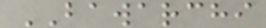BAWARCHI
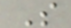S
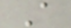A
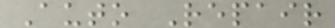Auto Repair
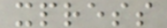xpress
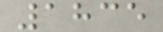1835
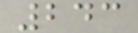243
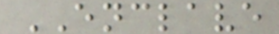ENCLAVE
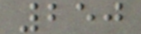250
